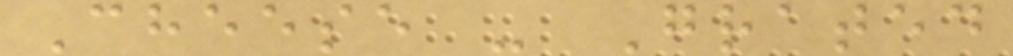Cheese - Grated
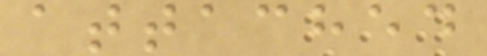attached
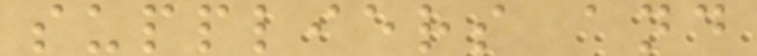suppliers and
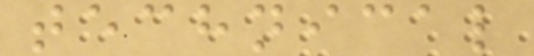technical
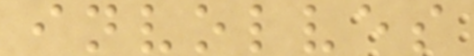involves
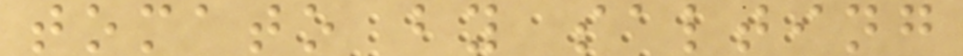tomato by salting
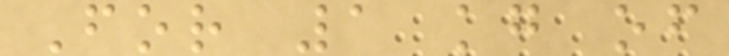For 1 kg of
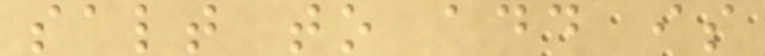salt to add is
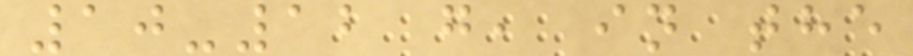10-12 g, in the
